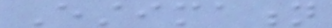Estimation
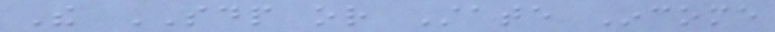The SDP or State Income
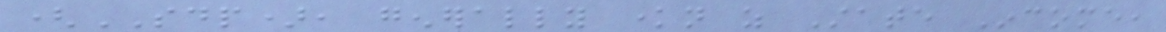(SDP), generally known as State Income,
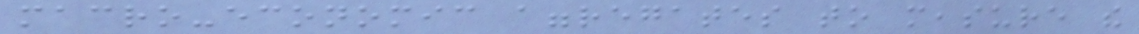macro-economic aggregates to measure the
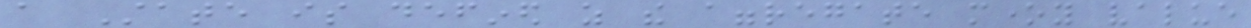a State is defined as the aggregate money value
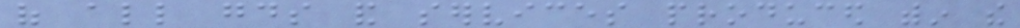of all goods and services produced within the
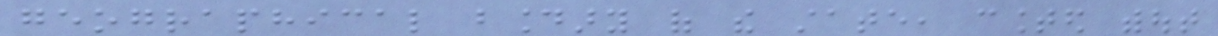geographical boundary of the state, counted without
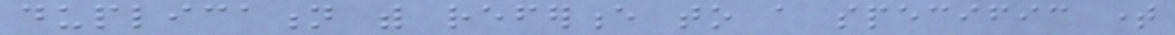duplication with reference to a specific time
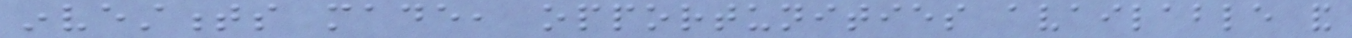investments made, opportunities available and
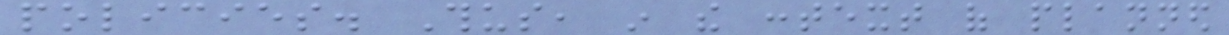policies. Thus, in the context of planned
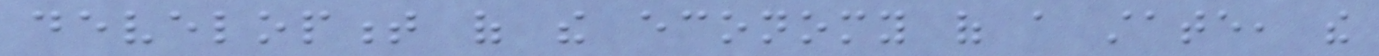development of the economy of a state, the
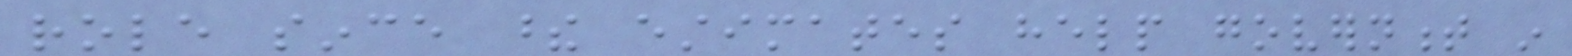role since these estimates help government in
